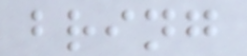bring
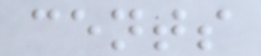cents
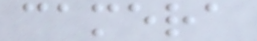camera
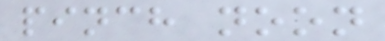pinch noon
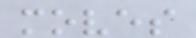moves
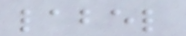label
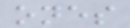ones
